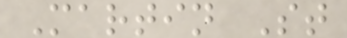Martin St
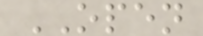OPEN
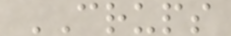CRUPS
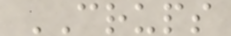CRUPS
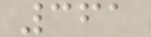361
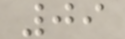09
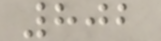802
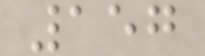157
